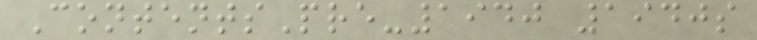ContentsPre-1940 1940s
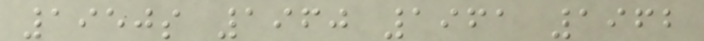1950s 1960 1961 1962
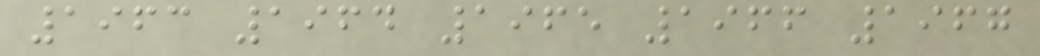1963 1964 1965 1966 1967
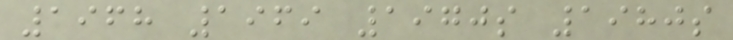1968 1969 1970s 1980s
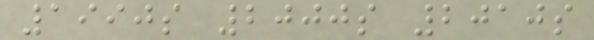1990s 2000s 2010s
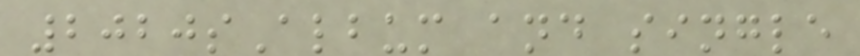2020sAlbum and single
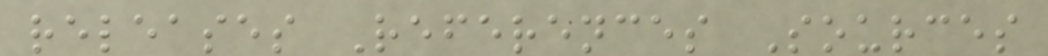releases References Sources
